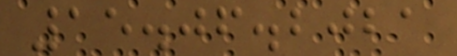15.06.2021
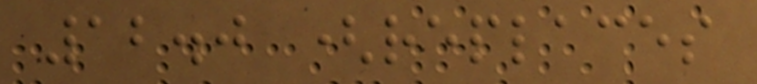12.0 (replaces
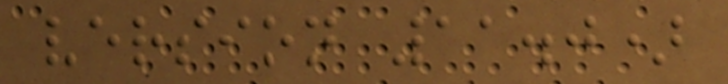version 11.0)
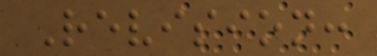Revision:
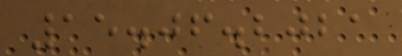15.06.2021
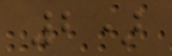2)
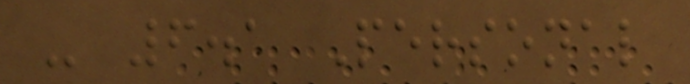- 6.1 Personal
